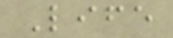Life
